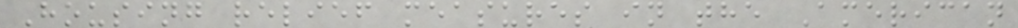Housing relief measures in the American
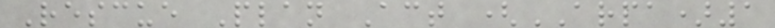Rescue Plan Act (ARPA)1
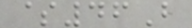$46B
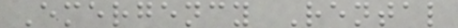Emergency Rental
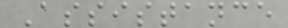Assistance
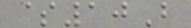$10B
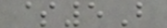$5B
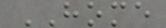HOME
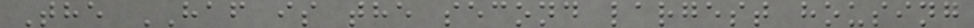The HAF is the second largest housing
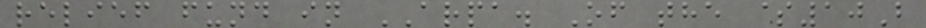relief fund in ARPA. Of the $10B
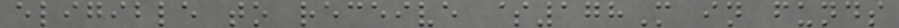eligible to receive $178M in funds
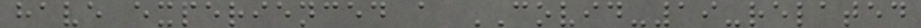have experienced a COVID-19-related
